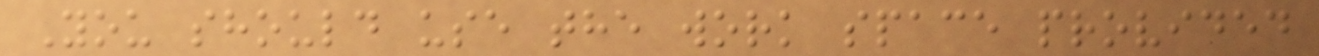You should use the work space provided
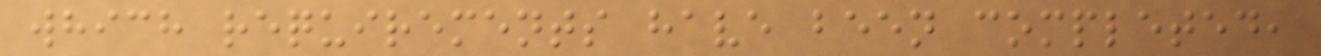which requirements have been completed,
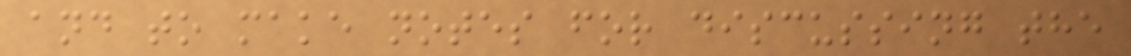and to make notes for discussing the
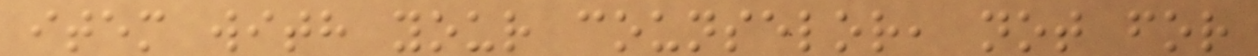item with your counselor, not for
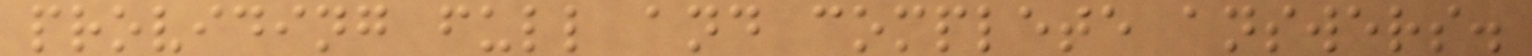providing full and complete answers.
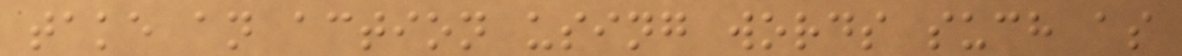take an action using words such as
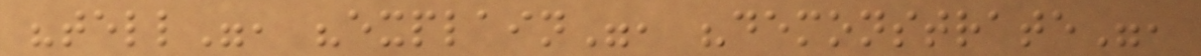"tell", "explain", "demonstrate",
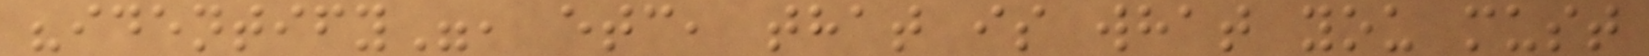"identify", etc, that is what you must
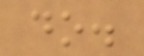do.
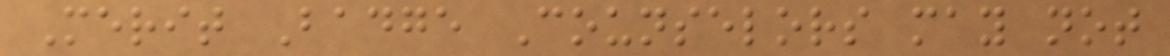Merit Badge Counselors may not
